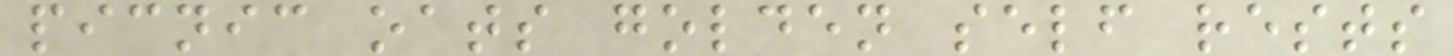picnic oats golden self rests
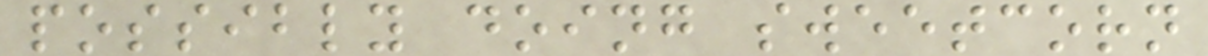possibly doing sweetcorn
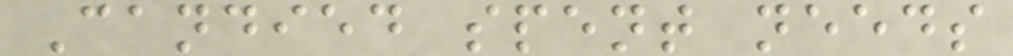Candied spent needs
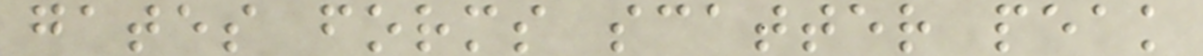gates forms scatter peak
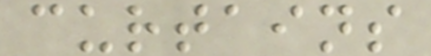curtains
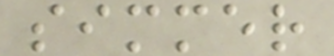simmer
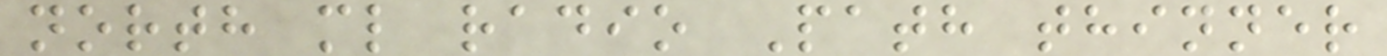north ml radio Path thinner
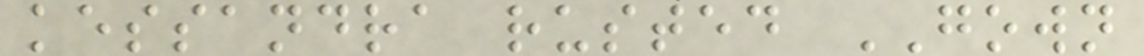kessandra rusted GOWN
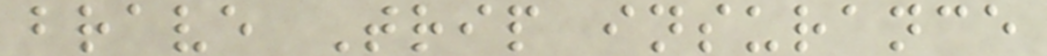brave Trip insurance
